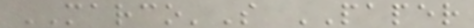MARCO'S PAPER
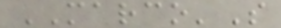MARCO'S
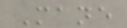Mane
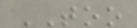TOO
